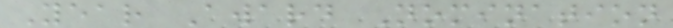Year Award Nomination
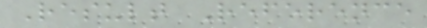Result Reference
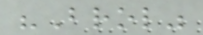"Brol"
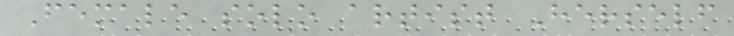Female solo artist Herself
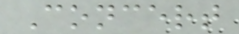Concert
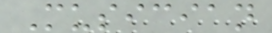Musician
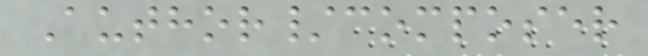Author/composer
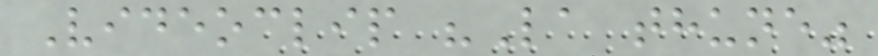Videoclip "La thune"
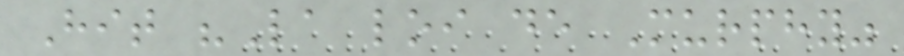Hit "La loi de Murphy"
